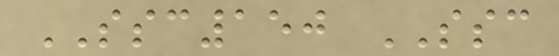SSC150 SSC
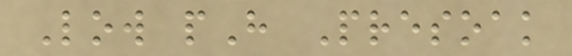Low pH Presoak
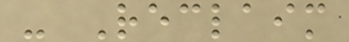- Reclaim
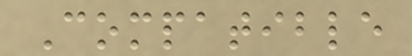Compatible
